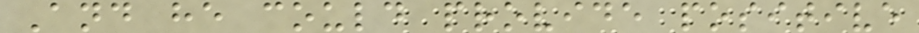And he could provide positive
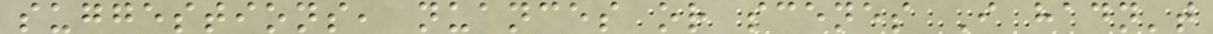suggestions, nuances or scenes I hadn't
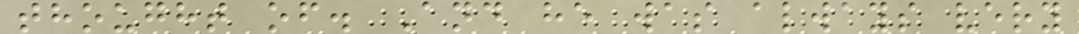thought of. And he was always very
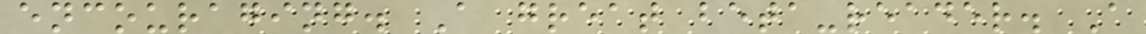encouraging. A great beta-reader. A
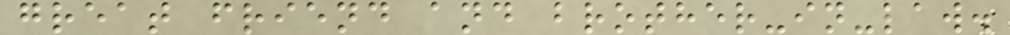great friend and brother-in-law.
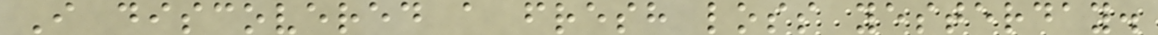I discovered a fresh loss yesterday.
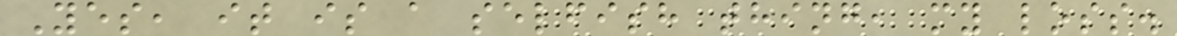Yes, it is a selfish thing, my loss.
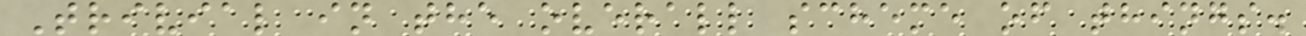Trivial in the overall scheme of things.
